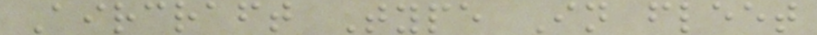Aircraft Type In fleet
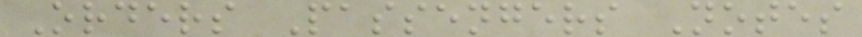Orders Passengers Notes
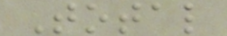Total
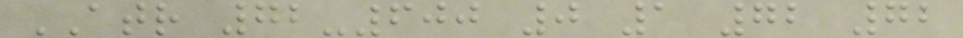ATR 72-600 0 1 72 72
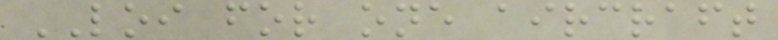LOI for one aircraft
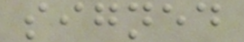signed
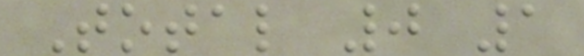Total 0 1
